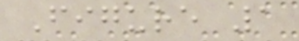Figure 1
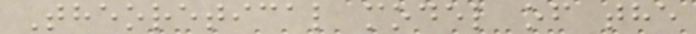Theoretical model of the
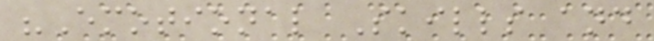"Emotional Skills and
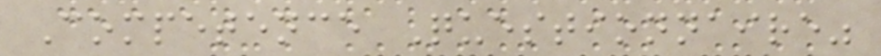Competence Questionnaire"
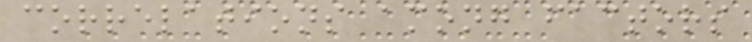correlations among factors
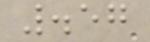.57
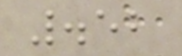.52
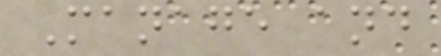Manage and
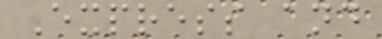Express and
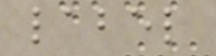label
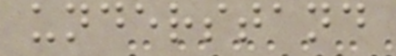understand
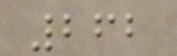262
